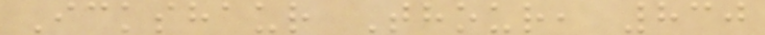Ickshaur Thour, 830
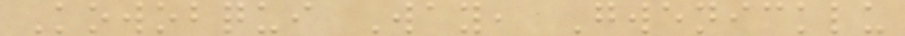Kowobqui Way, Gwenicklu
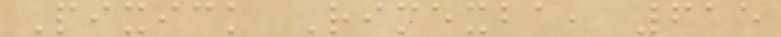Pixick Rimexba, 615
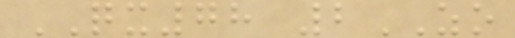QX78 2ZO
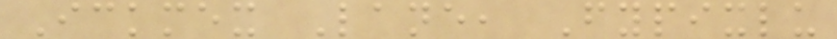Ickmex Lane, Fypixlu
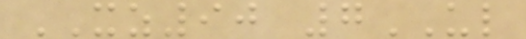XZ90 7UL
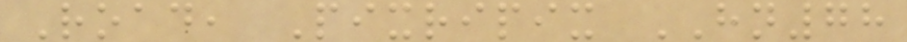Road, Pixripix HN78
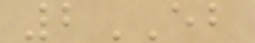2EB
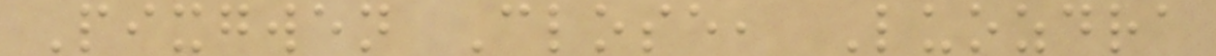Pixgwen Close, Luozdra
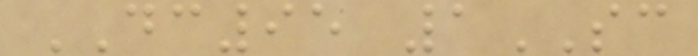DC95 1SC
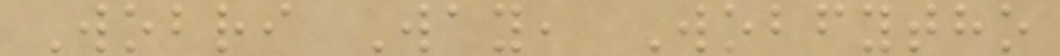Wobri Way, Wobfytho
